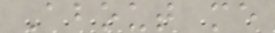About me
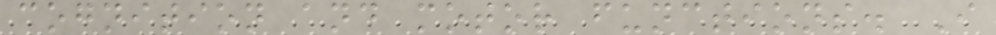cognition and motor functions. I
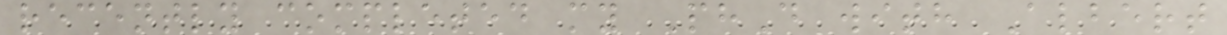recently completed my PhD with Albert
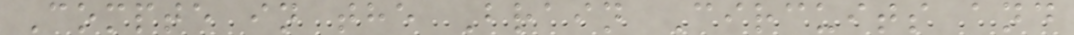Compte in the Brain Circuits and
